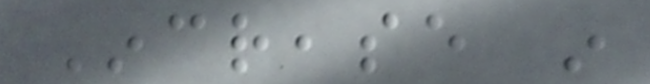Increase in
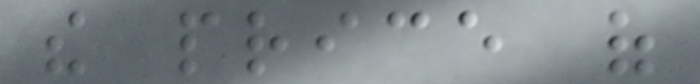the price of
